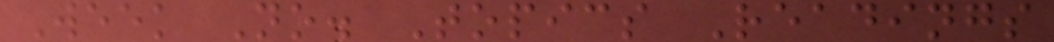Week No. Topics Readings
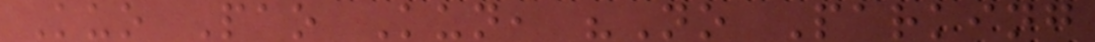Kuo Pao Kun, "No Parking
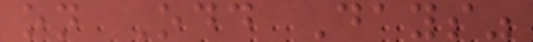on Odd Days"
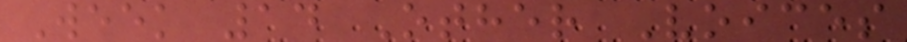Week 14 Other Voices
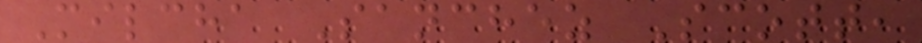Milcha Sanchez Scott,
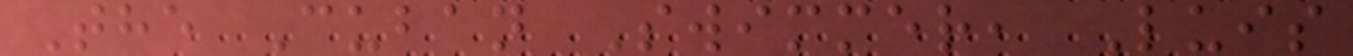The Cuban Swimmer, Luis
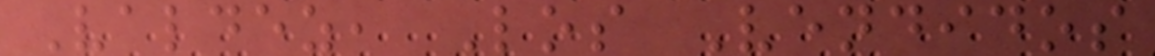Valdez, Los Vendidos
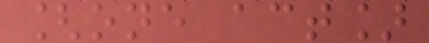[one act]
